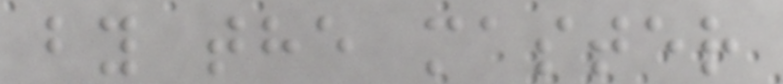by the master
